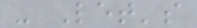- Let's
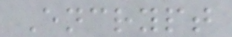Encrypt
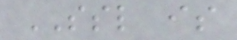SSL is
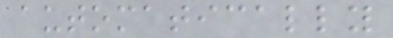automatically
